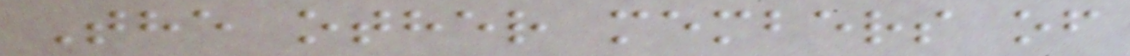The other members of
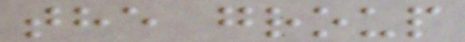the group
